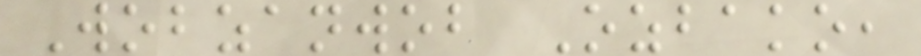Wobzanwob Ozbako,
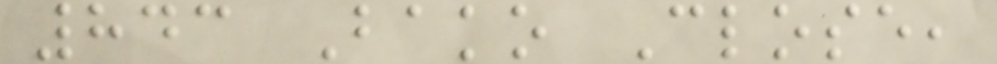843 Bako Close,
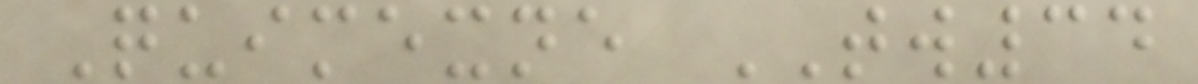Quimexne TW34
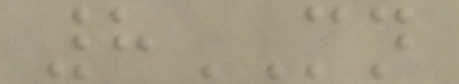8MN
